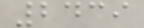2439
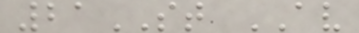21ST AV
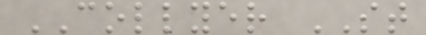COLLYER ST
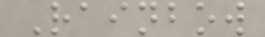Rainbow
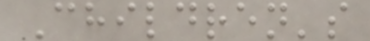Children's
